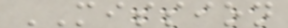MISSION
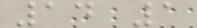14 1
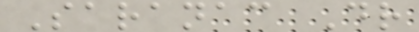Saranac Dr
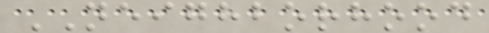NEIGHBORHOOD
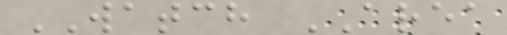WATCH AREA
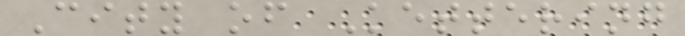City of Kettering
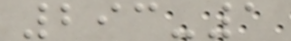293-1
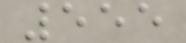555
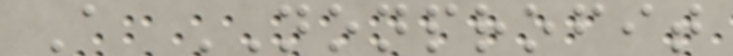A NONPROFIT
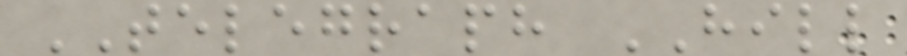TELEGRAPH HILL
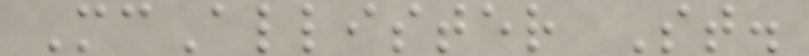McAllister St.
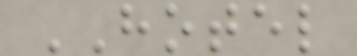HOTEL
